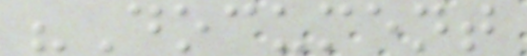"Document
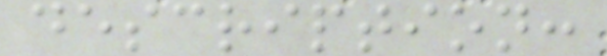description:
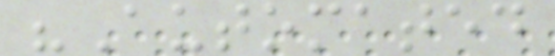"Automated
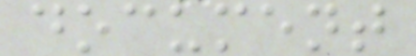document
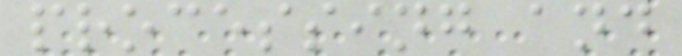processing and
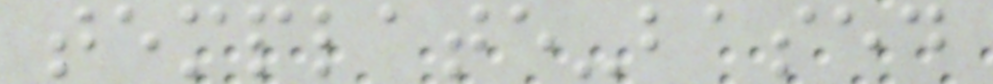template-based
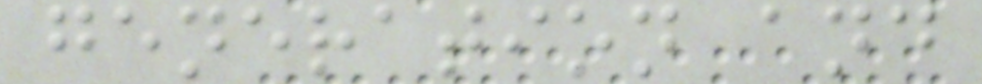generation and
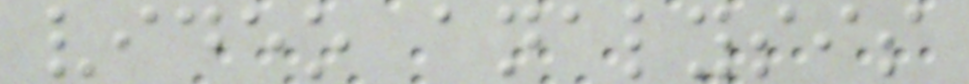video analysis
